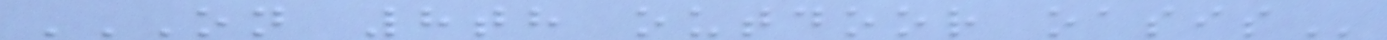ON 8TH OUTDOOR OASIS
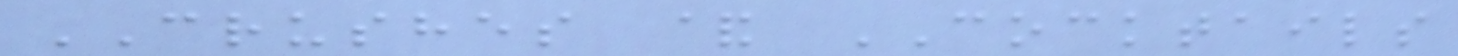CRUSHES & COCKTAILS
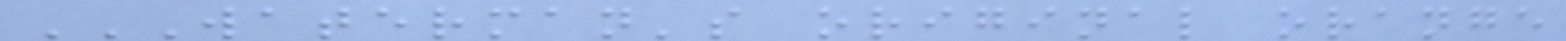WATERMAN'S ORIGINAL ORANGE
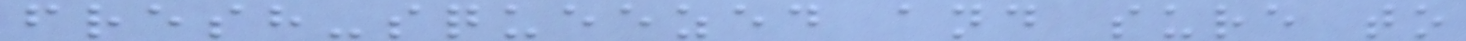fresh-squeezed and sure to
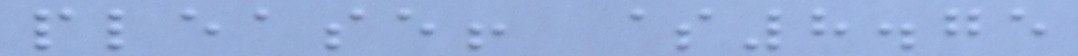please! $8.75
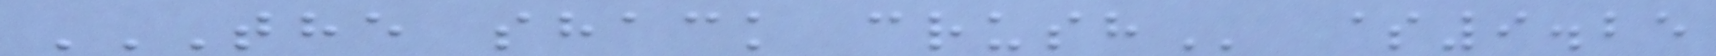THE SHACK CRUSH $9.25
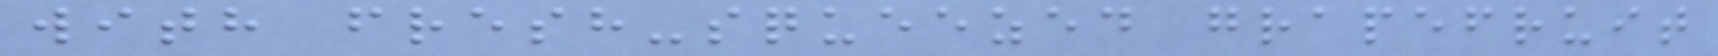with fresh-squeezed grapefruit
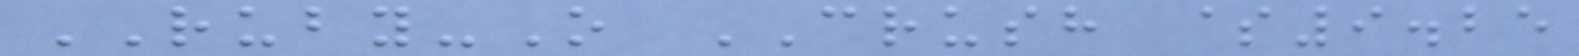RUBY-O CRUSH $9.25
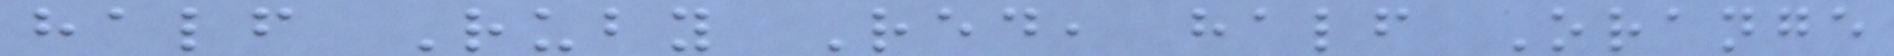half Ruby Red, half Orange
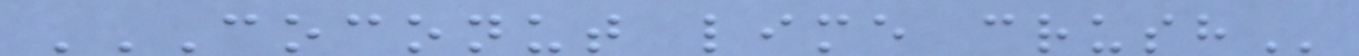COCONUT LIME CRUSH
